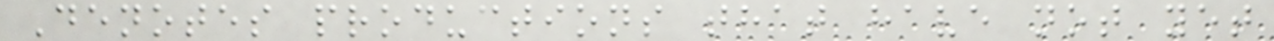Denotes productions that have not yet
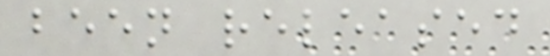been released
